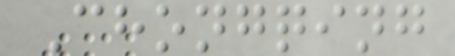Chongqing
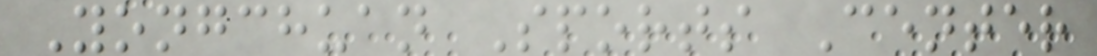Yongchuan Sports Center
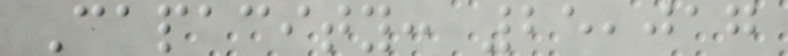Capacity: 25,017
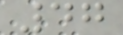47
